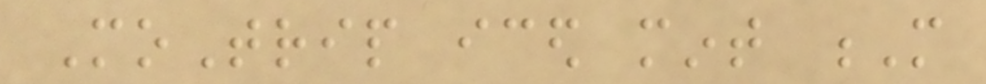MoTrip iced mint M
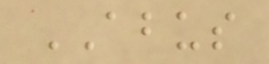ABUS
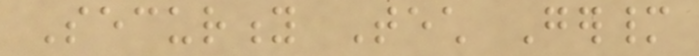Security Tech Germany
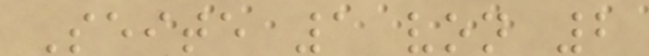Seite 1 von 2
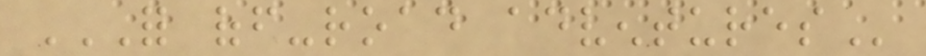FOR OFF-ROAD ADVENTURES
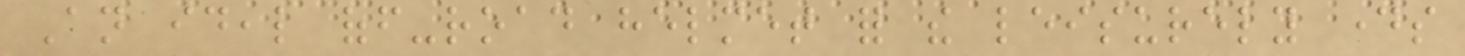An ideal off-road helmet for the leisurely days
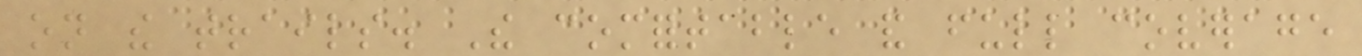on the trails. The comfortable and full coverage
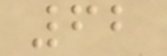62
